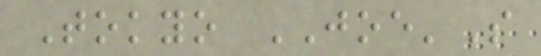Tokyo JOE'S
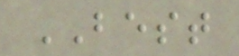BEST
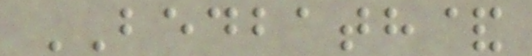BEDBATH&
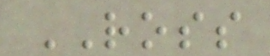ROSS
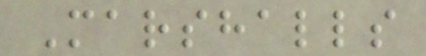Marshalls
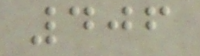406
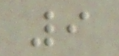9
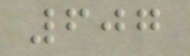607
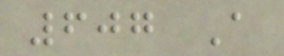607 A
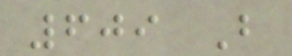609 B
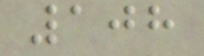108
